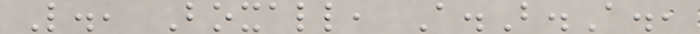L., Boxall, A.B.A.,
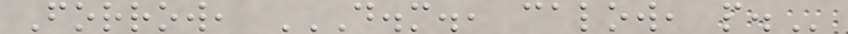Forrow, D.M., CALOW, P.
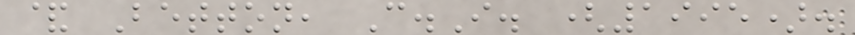& Betton, C.I. (1995).
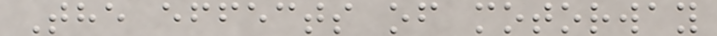The effects of motorway
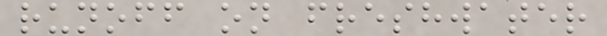runoff on freshwater
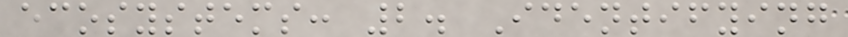ecosystems: 2. Identifying
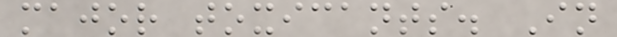major toxicants. In
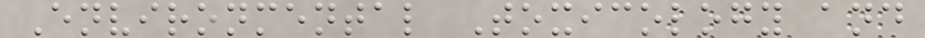Environmental Toxicology and
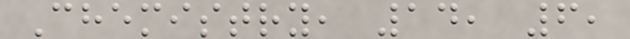Chemistry, 14, 6,
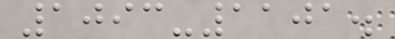1093-1101.
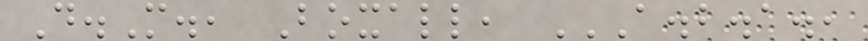D.M., Boxall, A.B.A.,
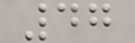47
